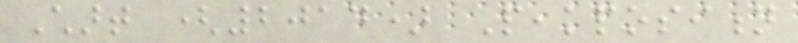Chart (2014) Peakposition
